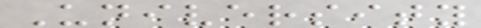University
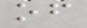of
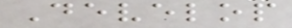Develop
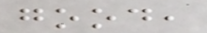good,
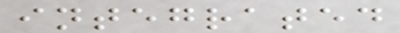integrated
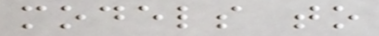models to
